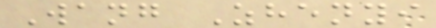Wang Zhenyi
